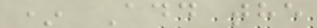* Add the
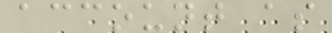account as
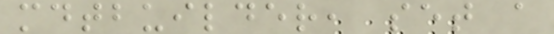mdtbuilder, set a
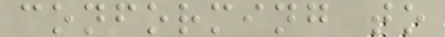conforming to
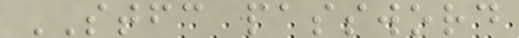STFC password
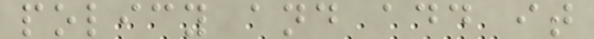policy and add it
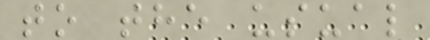to the usual
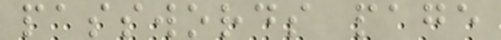passwords page
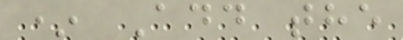* Add the
